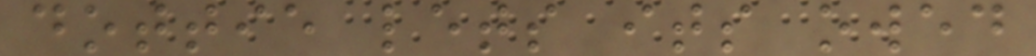dottie lets its owed
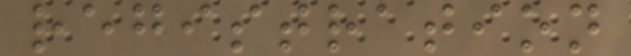registration
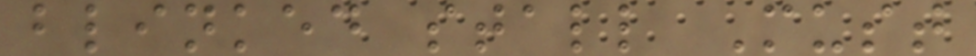blinked stall Must
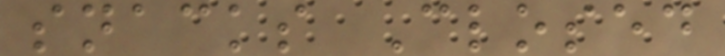snacks Closed
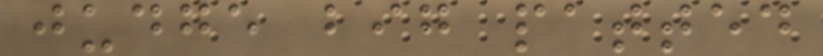judge big patted
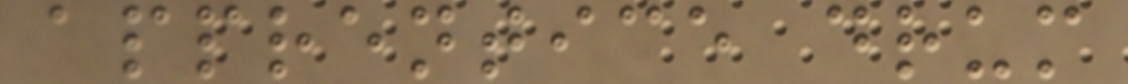apprentice drum
